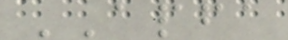APFA
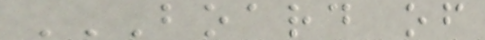BOARD OF
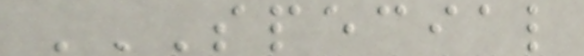SPECIAL
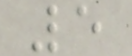5
